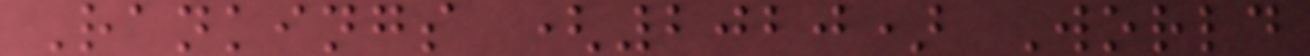Rankings (2020) World
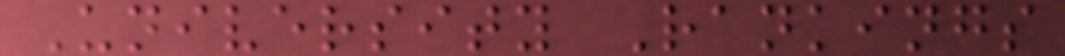University Rankings
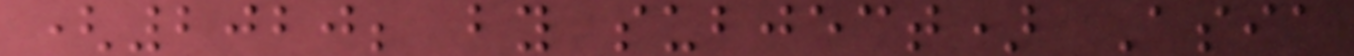(2020; by subject) Asia
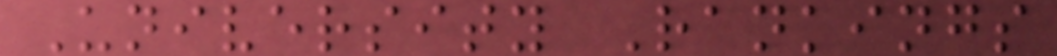University Rankings
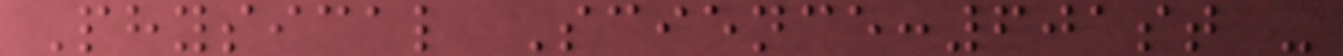Physical Science:601st -
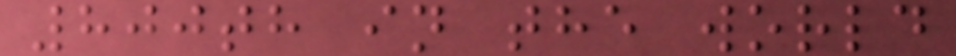800th in the world
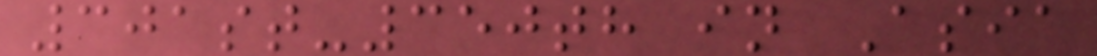301st-350th in Asia
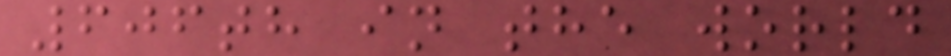606th in the world
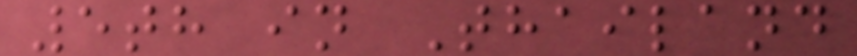5th in Thailand
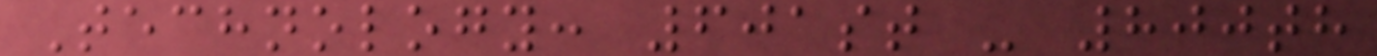Technology: 601st - 800th
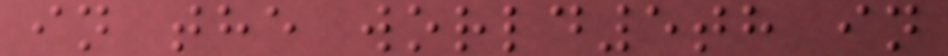in the world5th in
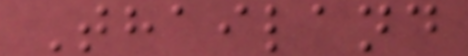Thailand
